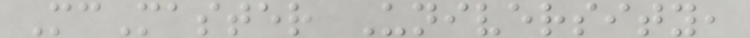McMaster University,
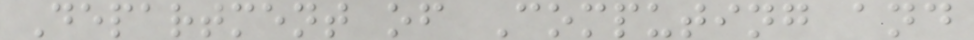Department of Computing and
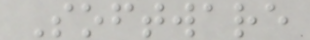Software
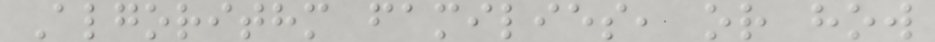Algorithm families, or how
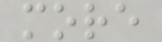more
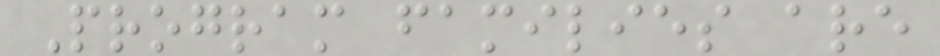Program families are
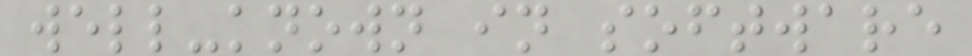well-known in software
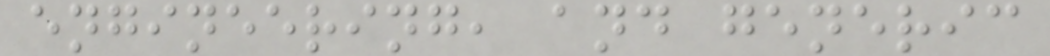engineering, and generic
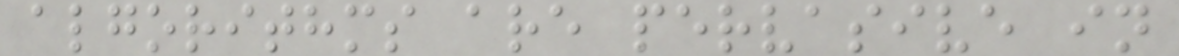algorithms are pervasive in
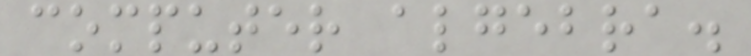computer algebra.
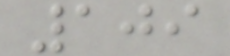109
